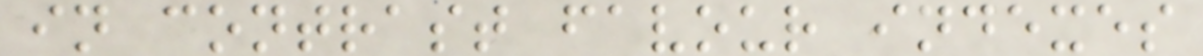in contrast favour indexes
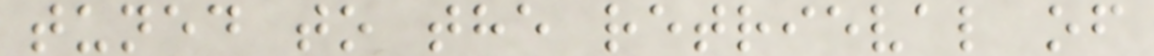tuned to the retrieval of
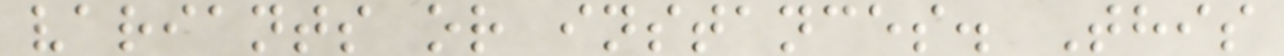variants or instances. This
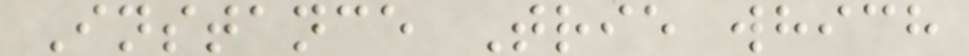Instance Trie which
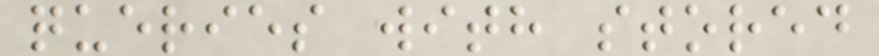queries with stored
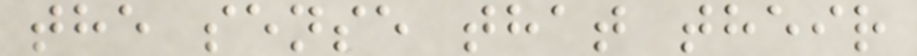the sense that their
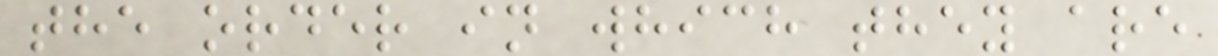the order in which they are
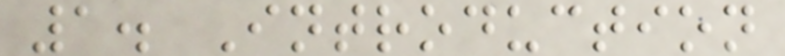1. Introduction
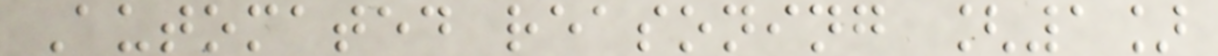Automated reasoning [1]
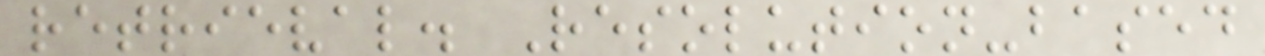retrieval. Resolution-based
